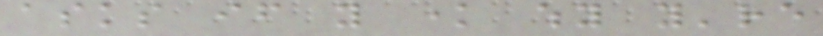asks if you know why you're
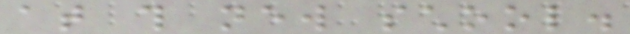at this new school.
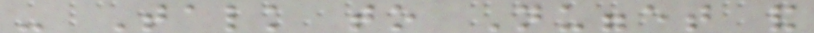- Talk to Nugget and
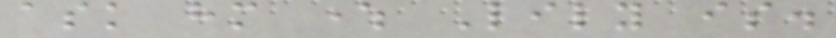ask him where Lily is.
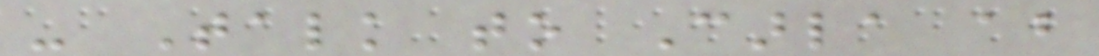- Talk to Carla about
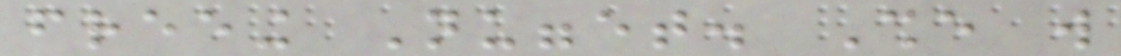freeing Nugget. She will
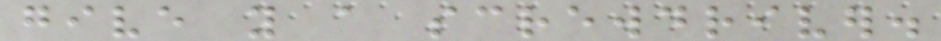give you a screwdriver.
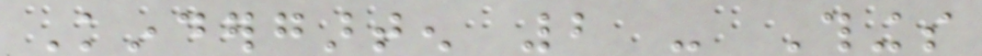Kindergarten 2 - Things
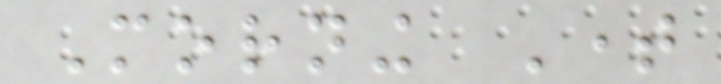Morning Time
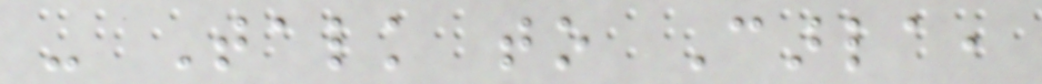- Talk to Carla,
